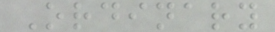Ordinary
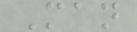Man
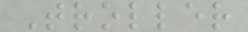Troller
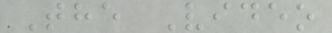The Video
